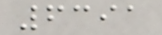6391
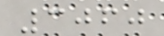3060
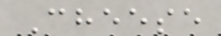Cheese
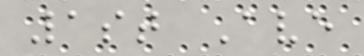1st Ave
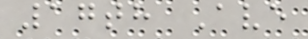17th Ave
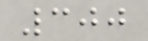300
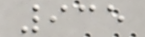935
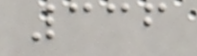336
